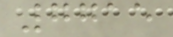7715
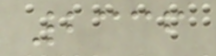2336
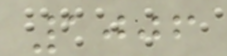1006
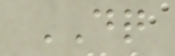DQ
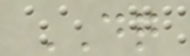DQ
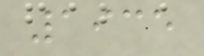1935
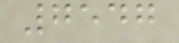7547
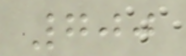700
